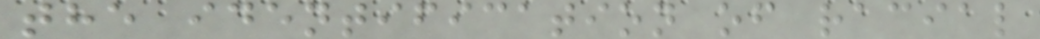the identification of racial
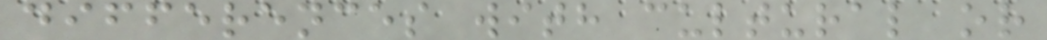differences with cultural or
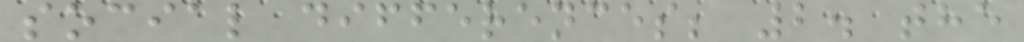social differences; 2. the
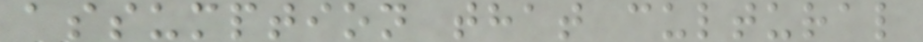assumption that cultural
